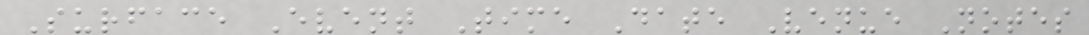Surface Event Time Date Venue Notes
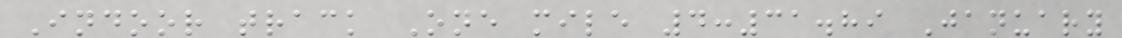Indoor track One mile 4:31.89 January
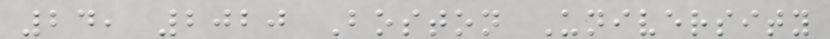24, 2020 Boston University
